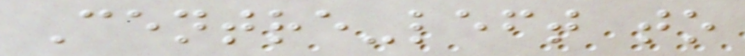Centre-left to
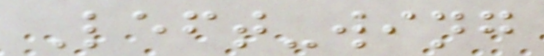Left-wing
